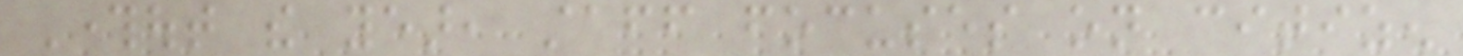Throughout the year, staff focuses on citizen
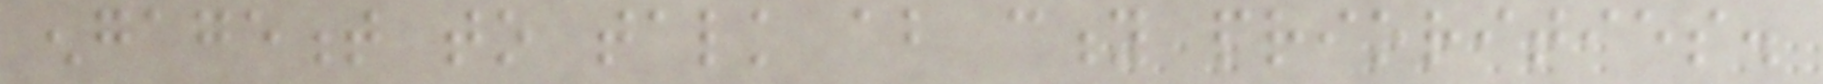engagement to talk about city priorities.
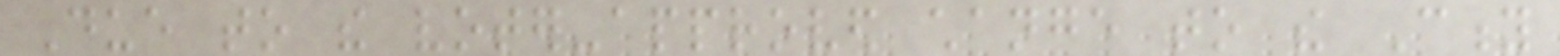Due to the voter-approved change to the City
